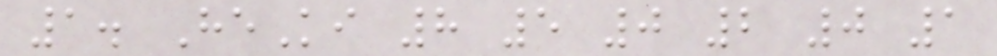1. HeKi 8 5 0 2 0 1
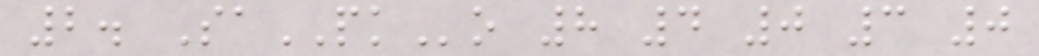2. SaPKo 8 4 0 3 0
